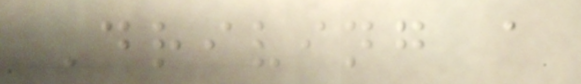Driving a
